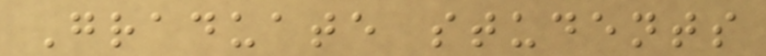Graduate students
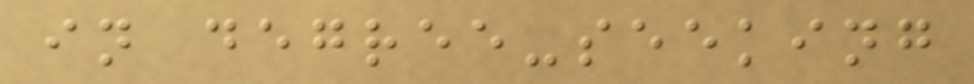in degree-seeking
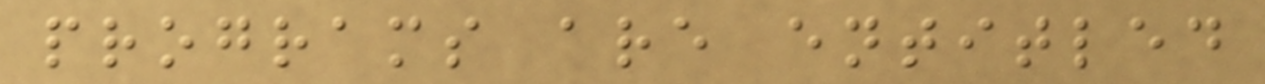programs are entitled
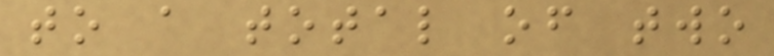to a total of two
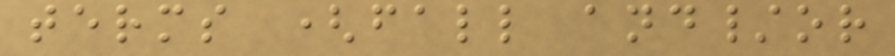terms (fall and/or
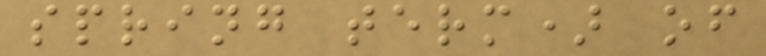spring term) of
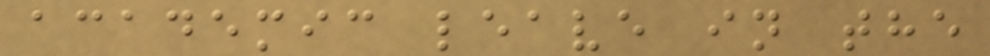academic leave in the
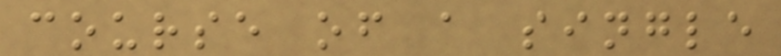course of a single
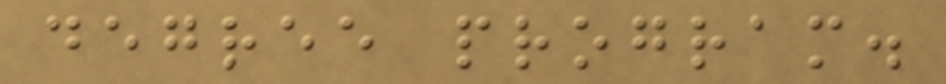degree program.
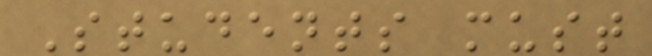Students must
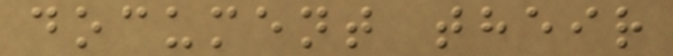document their
